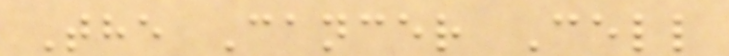The Cancer Cell
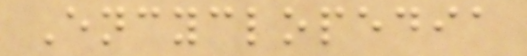Encyclopedia
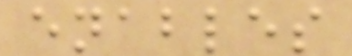enables
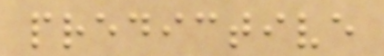predictive
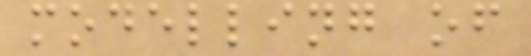modelling of
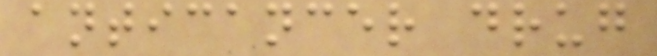anticancer drug
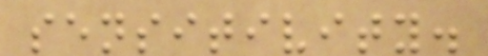sensitivity.
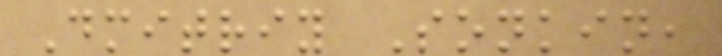Dmitriy Sonkin,
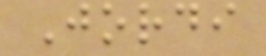Jordi
